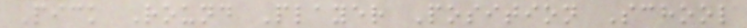Pick Round Player Position School
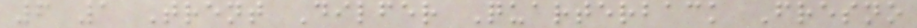6 1 Trent Dilfer Quarterback Fresno
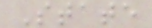State
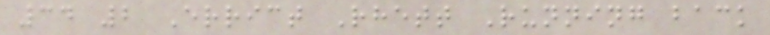34 2 Errict Rhett Running back
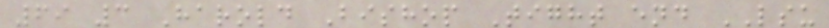69 3 Harold Bishop Tight end LSU
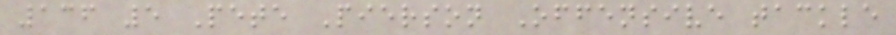136 5 Pete Pierson Offensive tackle
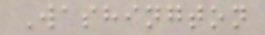Washington
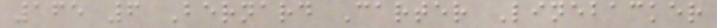165 6 Bernard Carter Linebacker
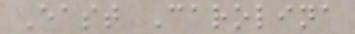East Carolina
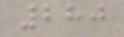280
